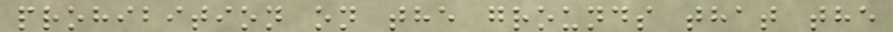prohibition on the grounds that the
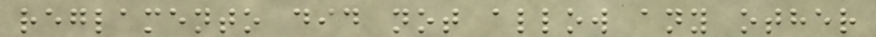reglamento did not allow any other
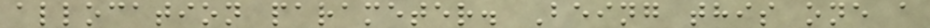allocation parameter. Being this one a
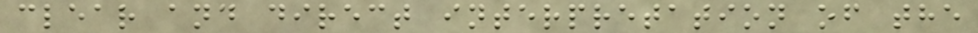clear and direct interpretation of the
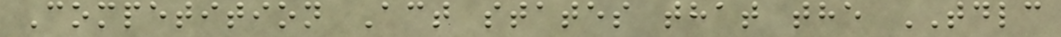Competition Act states that the TDLC
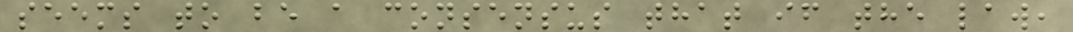seems to be a consensus that if the law,
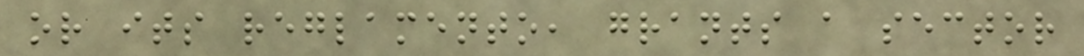or its reglamento, grants a sector
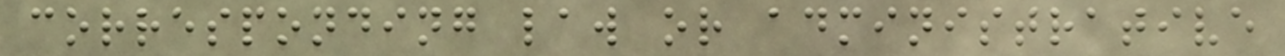corresponding law or administrative
